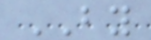BY
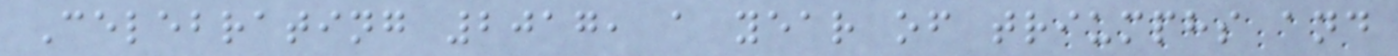Celebrating 2017, a year of triumphs and
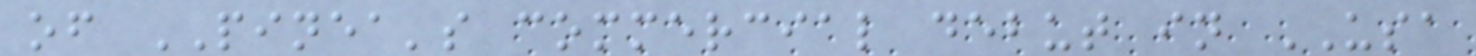of PINEA's commercial debut in USA
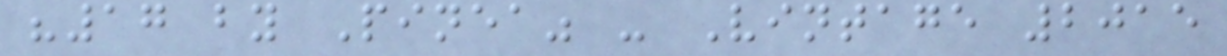"17 by Pinea" - Vintage 2015
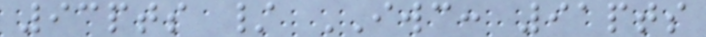93pts / IWC: 91pts
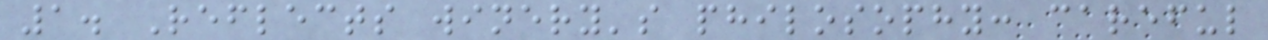1. Reflects winery's philosophy: careful
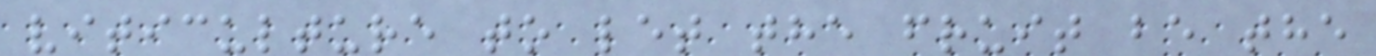viticulture to let the fruit be the
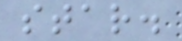star.
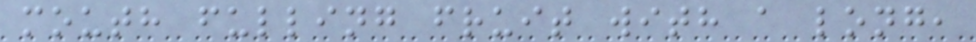mouth fulling fruit with a long,
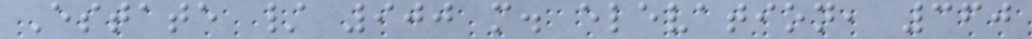Estate / 900 m. elevation, 360
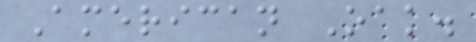American Oak.
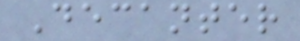Decanter
